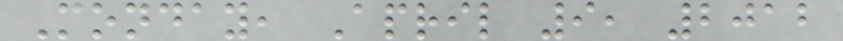Monday, April 9, 2012
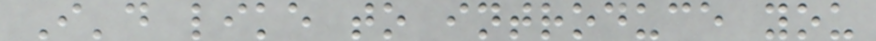I'd like to introduce you
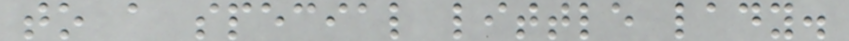to a special little lady.
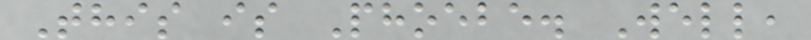This is Phoebe. Well,
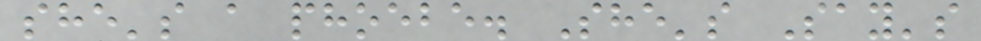she's a phoebe. She's Say's
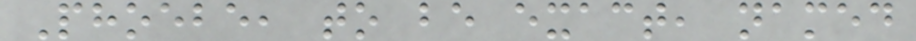Phoebe, to be exact, named
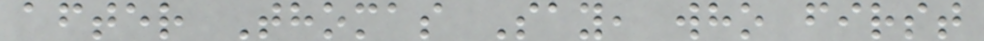after Thomas Say, who first
